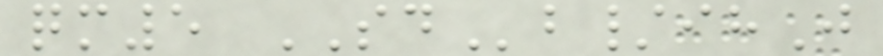qm5 SDb/ihJ
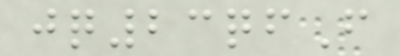jq23qfF
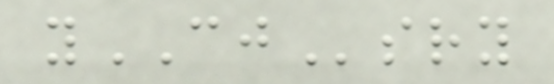yCJsry
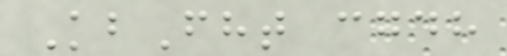KbFht cgdh
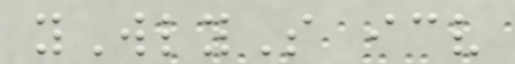yWlyS icv
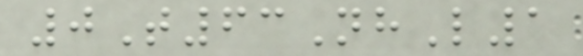0T63NhL1
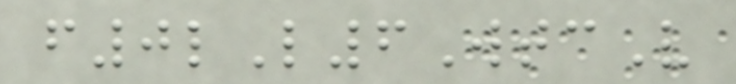f0lL6WtcV
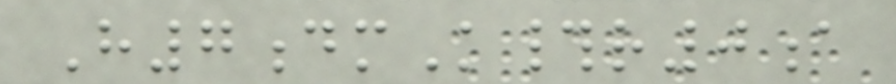H7dmK#r0a
